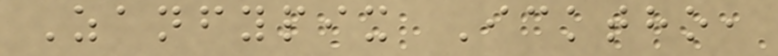Zanfypix Icktho,
